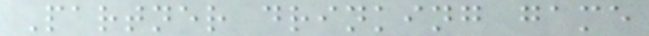Partner drinking game
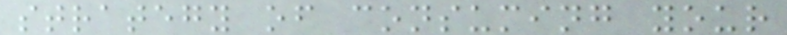strategy of consuming your
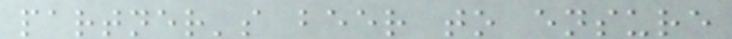partner's beer to ensure
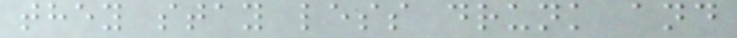they stay less drunk and
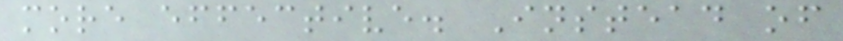more effective. Instead of
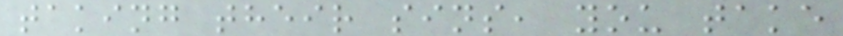taking their sins, you take
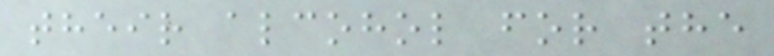their alcohol for the
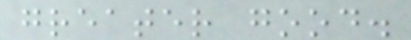greater good.
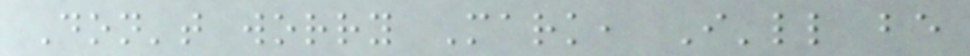Don't worry Mark, I'll be
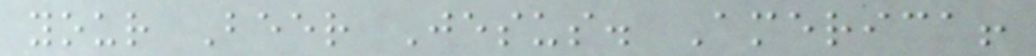your Beer Jesus. America!
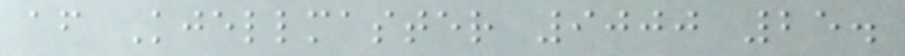af Kjellmaster 9000 25.
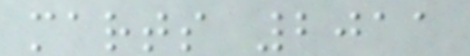marts 2011
